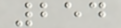254
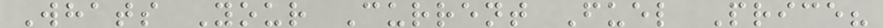Whats Your Current Fuel Price?
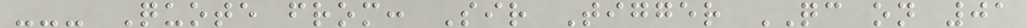--- Quote from: Sir Tigger QC on 01
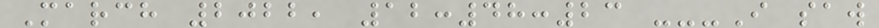March 2022, 12:48:23 ---I saw
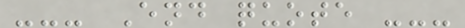--- End quote ---
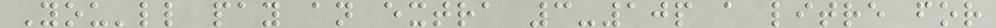You'll pay an extra 3-10p a litre for
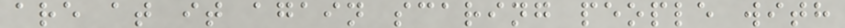are at it again scaring people with
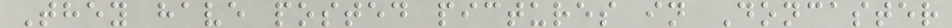They have posted pictures in Doncaster
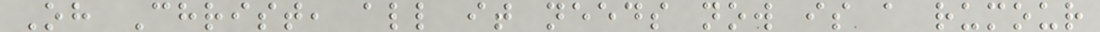Oh Christ, all it needs now is a rumour
